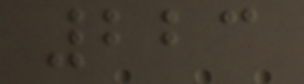223
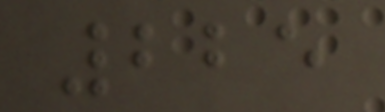225
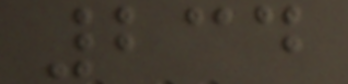234
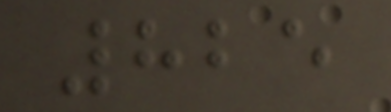825
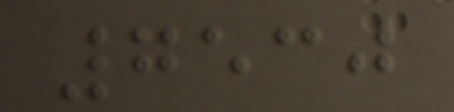7530
